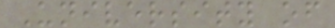University of
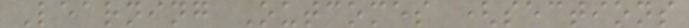Learning Outcomes (sections
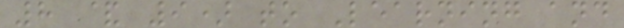8 & 9) to Learning and
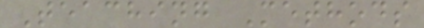Teaching Methods
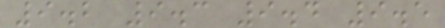9.2 9.3 9.4 9.5
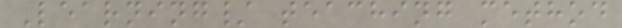Learning/ teaching method
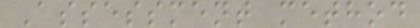Assessment method
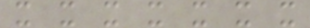x x x x x x x
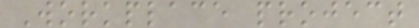Workplace project
